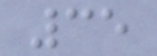35
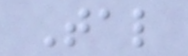Tal
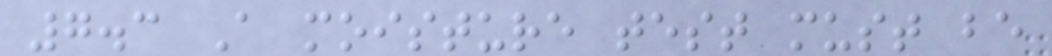7.3 A moisture test must be
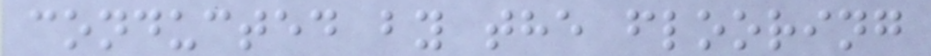conducted by the flooring
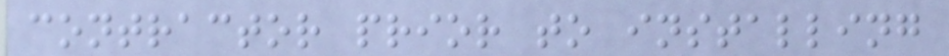contractor prior to installing
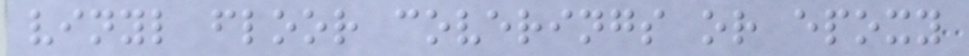vinyl floor coverings or epoxy
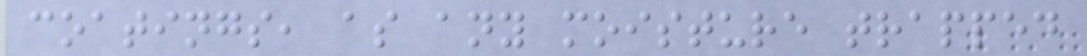coatings, as any moisture trapped
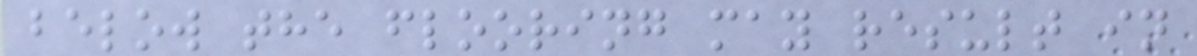below the flooring may result in
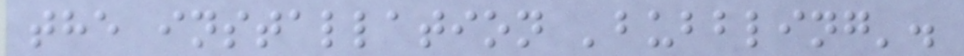the installation 'bubbling'.
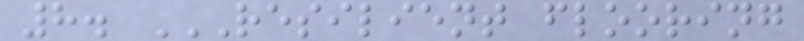8. RESILIENT FLOORING
